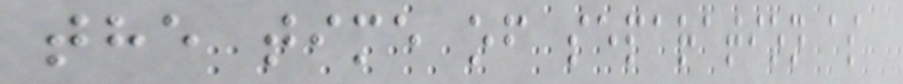the time of separation as
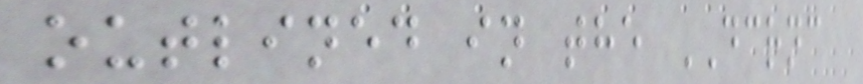outlined in the DCRNC
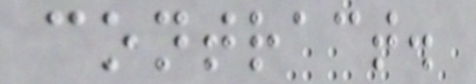contract.
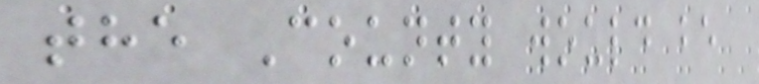the County would be
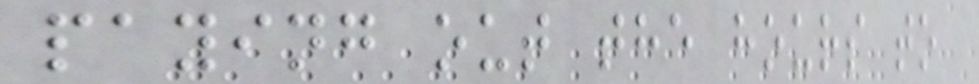paying out the hours to
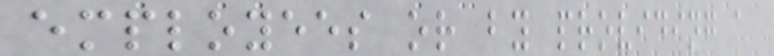employees or by providing a
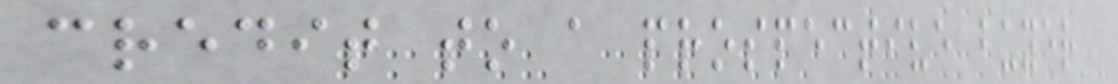credit to a prospective buyer
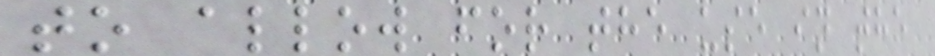to allow for the use in the
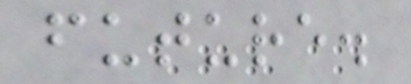future.
